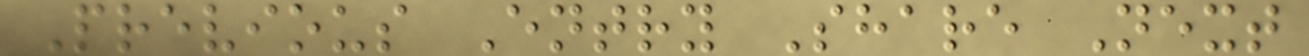Previous Entry Share Next
